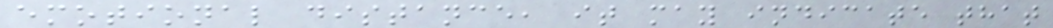emotional distance, it may indicate that
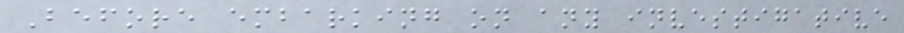Before embarking on any investigative
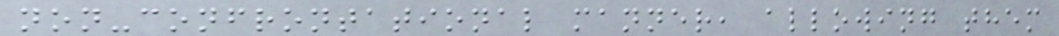non-confrontational manner, allowing them
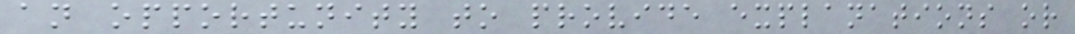an opportunity to provide explanations or
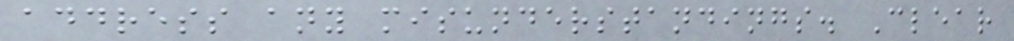address any misunderstandings. Clear
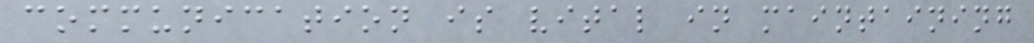communication is vital in maintaining
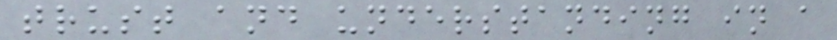trust and understanding in a
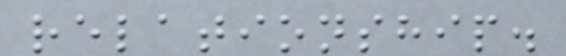relationship.
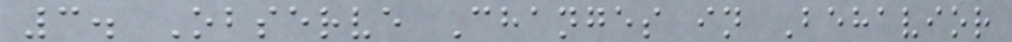3. Observe Changes in Behavior
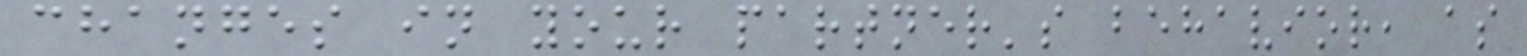changes in your partner's behavior, as
